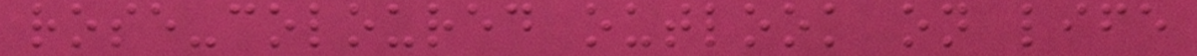rose-coloured outlook on life
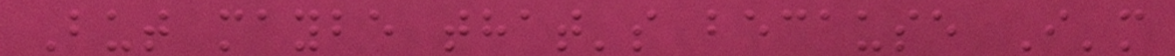But maybe that's because I'm
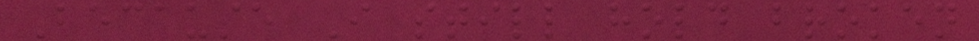Because I still hold broken
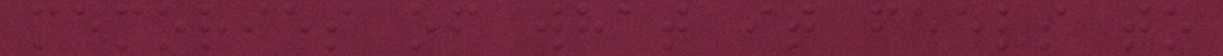memories of what it feels to
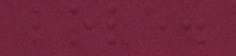love.
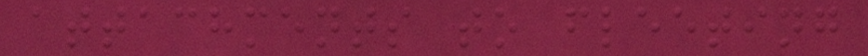attachments to fleeting
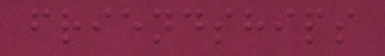friendships
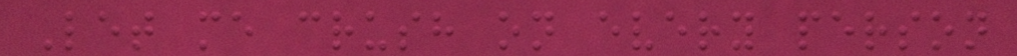Let me crush on every person
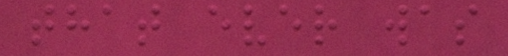that ever was
